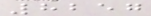8257
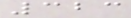323
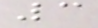3
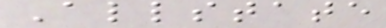Allstate
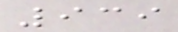939
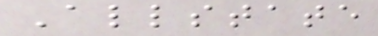Allstate
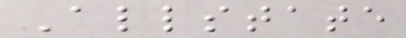Allstate
